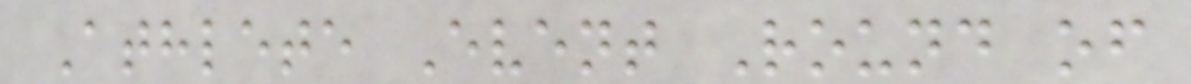Athlete Event Round of
